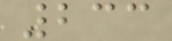233
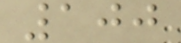100
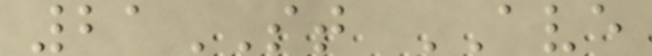21ST AVE
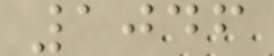1046
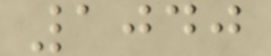1040
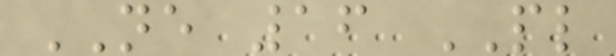NE 16 PL
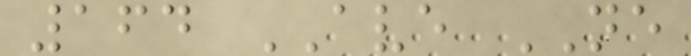164 AVE NE
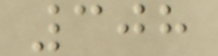308
